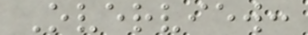Overview:
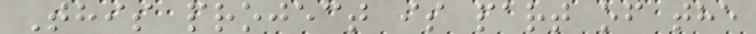This project is part of the
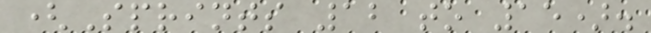(Sprints 12 to 15).
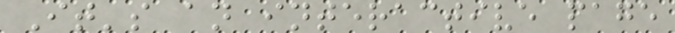It's an interactive page
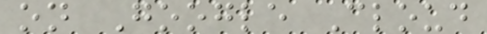on Google Cloud
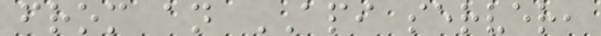from an API server,
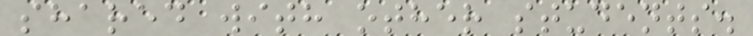shared with other students.
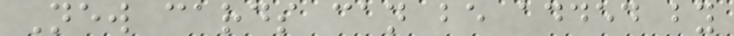New cards can be added by
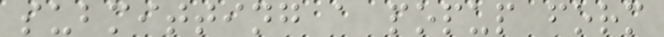submitting a popup form
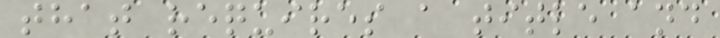that requires a title and
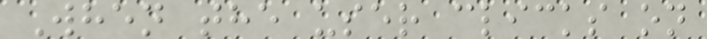When the user clicks on
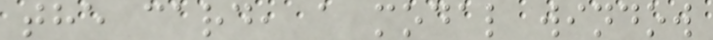the card, a modal window
